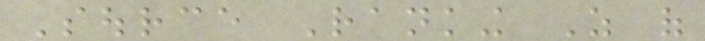Source Ranking As of
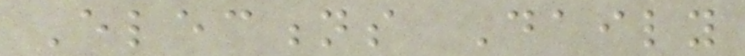Elections Daily
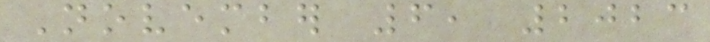November 6, 2023
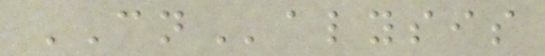CNalysis
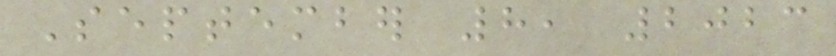September 8, 2023
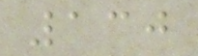130
